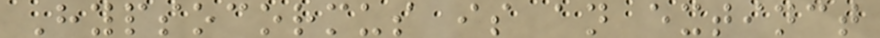Hypsocormus is an extinct
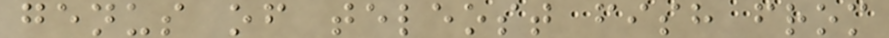genus of teleost fish from
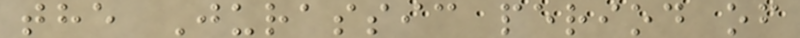the Jurassic period of
